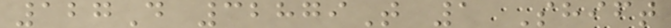127D 32879T 1 Shift
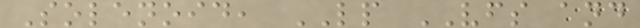Solenoid, LP VFS and
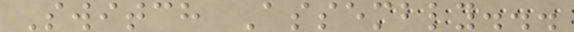Switch Assembly...
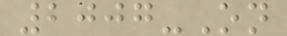2007-On
